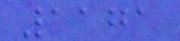1171
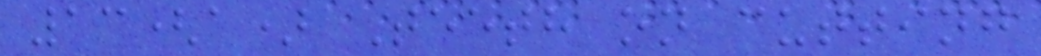13(a) Teeth on cutting
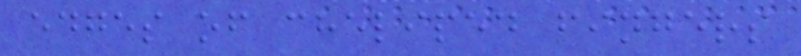edges of cheliped fingers
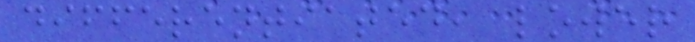differentiated, lower
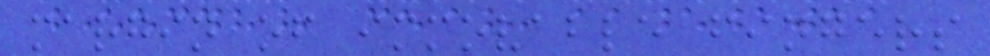margin of immovable fingers
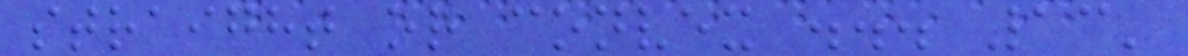straight or convex ... 13'
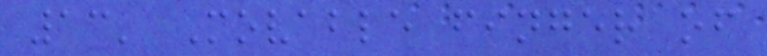13' Movable finger of
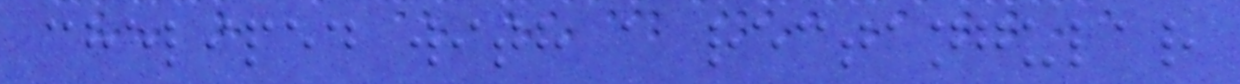cheliped with a rectangular
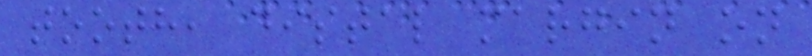tooth, distal margin on
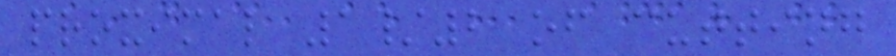proximal 1/2 of cutting
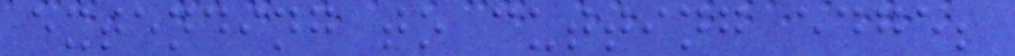extending to cutting edge;
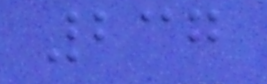237
